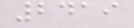2419
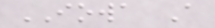IOWA A
